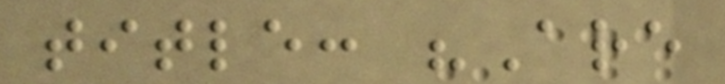title: "Are
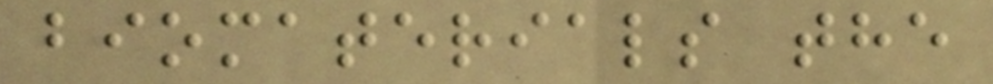biomaterials the
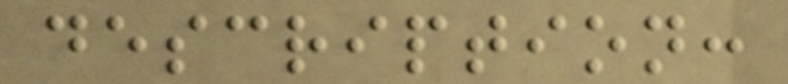description:
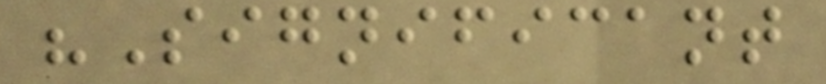"Significant
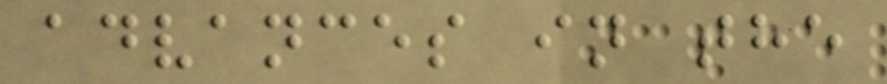advances in the
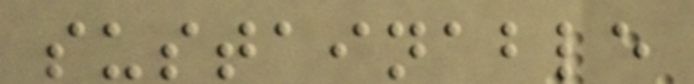sustainable
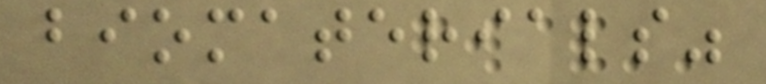biomaterials"
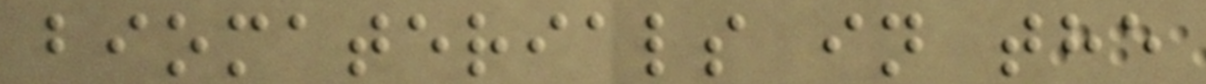biomaterials in the
